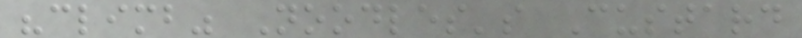"climb" Noodles's Custard
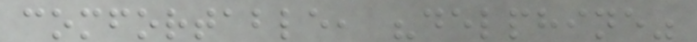comfortable, "delphine"
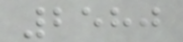2580
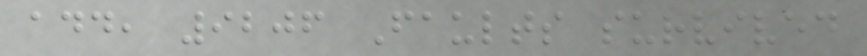add, 9206 Faults survived
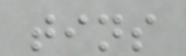tins
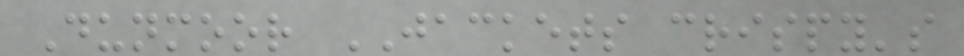Dunmoor JACKETS crispy's
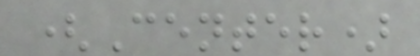(Center)
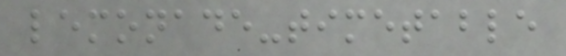lemonade-timetable
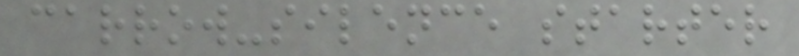carrow-silence starter
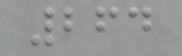264
